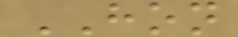HON
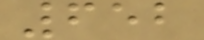652
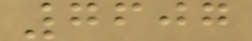7607
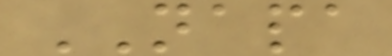NAPA
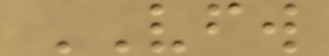VFW
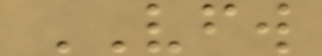VFW
